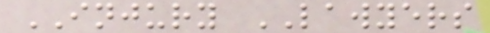INJURY LAWYERS
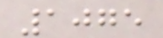1075
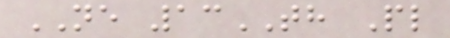NE 13TH Pl
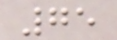75
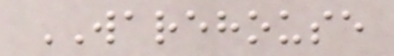WAREHOUSE
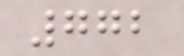772
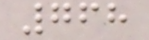768
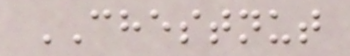CHESTNUT
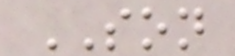SON
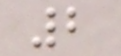2
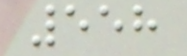558
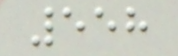558
